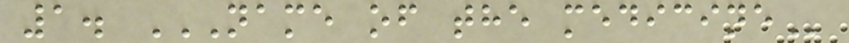1. NAME OF THE MEDICINE
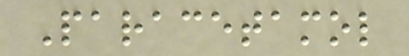Paracetamol
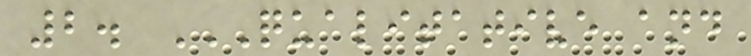2. QUALITATIVE AND
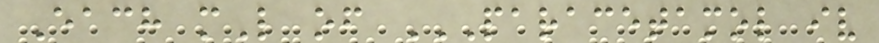Each mL of PARACETAMOL IV
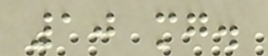10 mg.
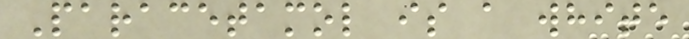Paracetamol is a white
